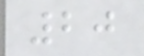20
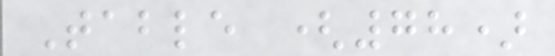Table (78)
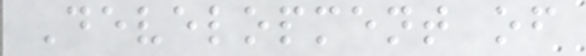Development of
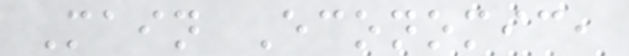Main Economic,
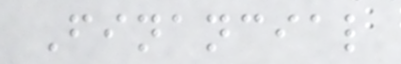Financial
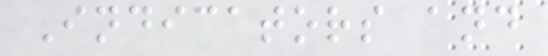Indicators and
